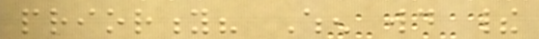priority? When would their
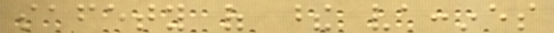safety of these vaccines
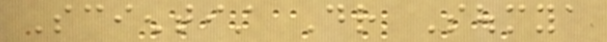Scientist Dr Soumya
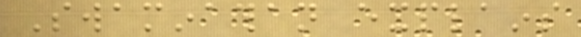Swaminathan explains
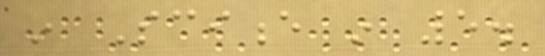in Science in 5.
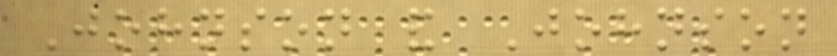Johnson and Johnson
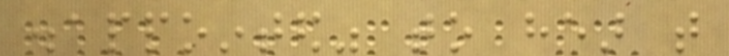disappointed" to hear that
